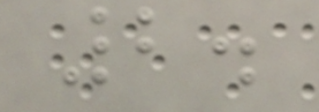2.
